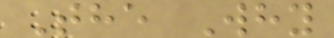The Why
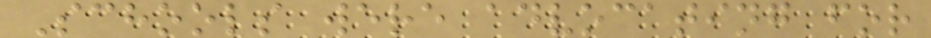Schools were advocating for
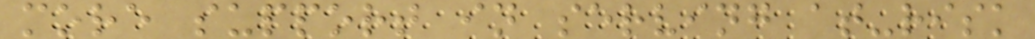more support in serving at-risk
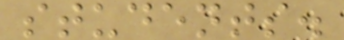students.
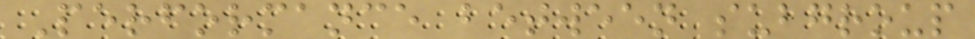Performance between subgroup
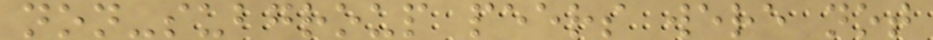non-subgroup peers were not
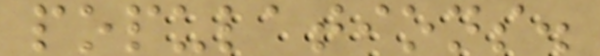populations.
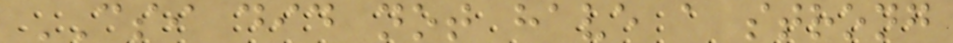CSI did not have a strong
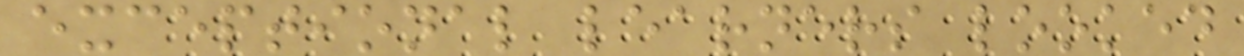exceptional learners looked
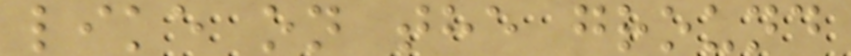like on the ground
